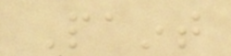Paint
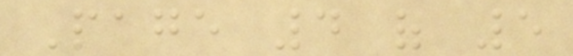Page 4 of 5
